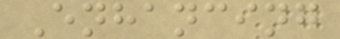Enhancing
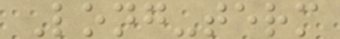Long-term
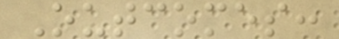Outcomes:
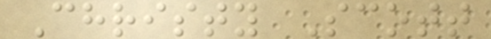Christy Scott
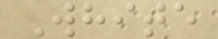White
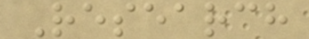Research
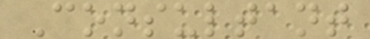Consultant
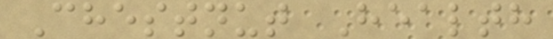Chestnut Health
